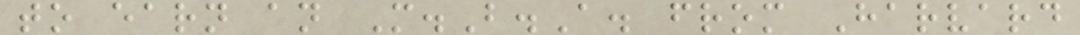to earn an M.B.A. from Harvard
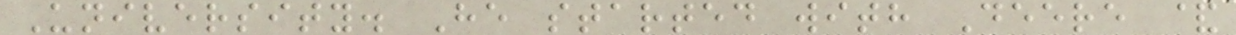University. He started with Deere &
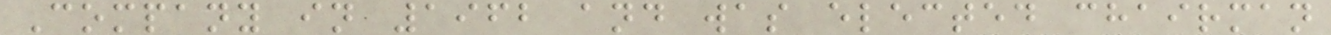Company in 1962 and was elected chairman
